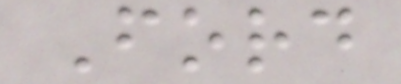Ford
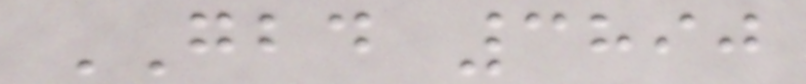GBD 3890
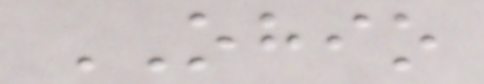OHIO
